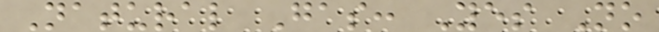Natural Gas: Yes No
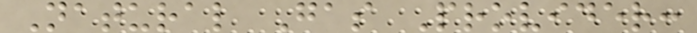Natural Gas Provider:
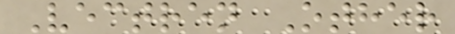Vectren Other
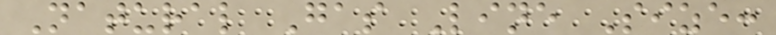Natural Gas Line Size:
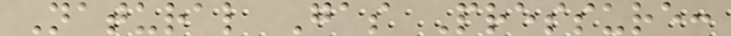Natural Gas Pressure:
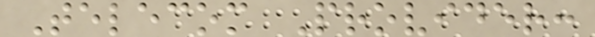Telecom Provider:
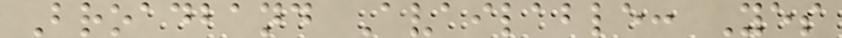Broadband Available: Yes
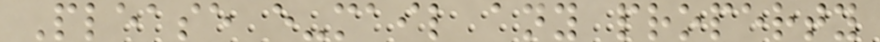Please e-mail any property
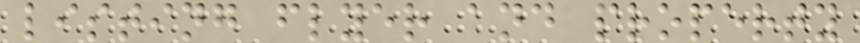listing flyer and property
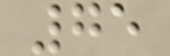75
